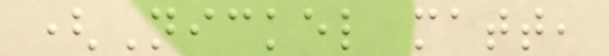(Nickel matt,
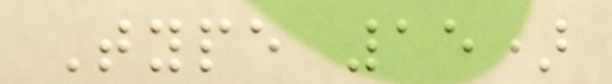Type 15)
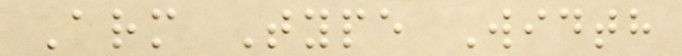Arm Type Width
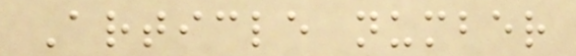Article number
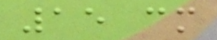15 cm
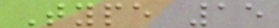Type 15
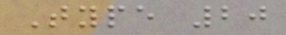Type 20
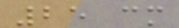25 cm
